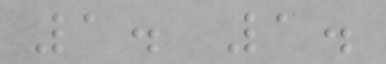1. 1.
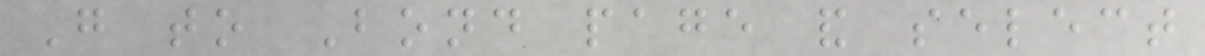Go to Bond page and select
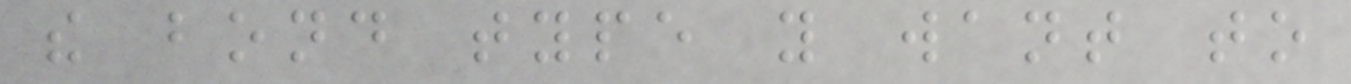the bond type you want to
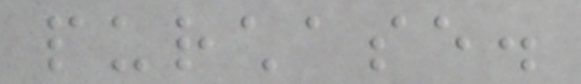purchase.
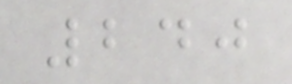240
